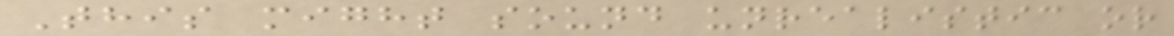This might sound unrealistic or
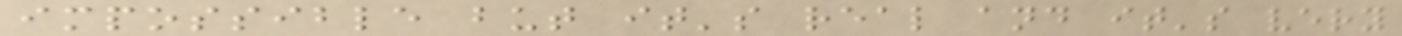impossible but it's real and it's very
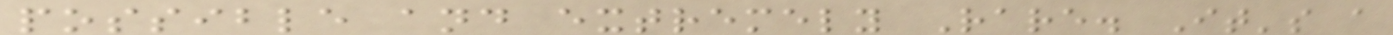possible and extremely Rare. It's a
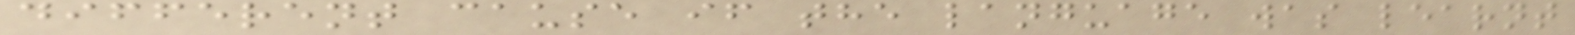different cause if the language was learnt
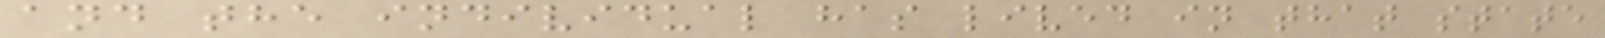and the individual has lived in that state
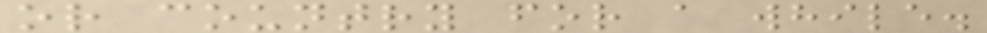or country for a while.
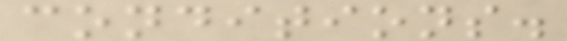conditions.
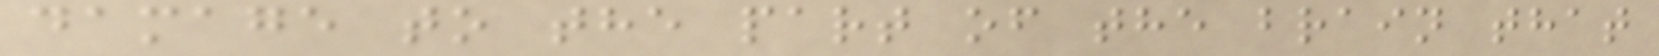damage to the part of the brain that
